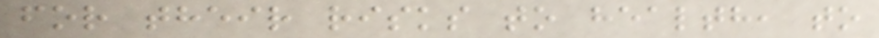for their risks to health, to
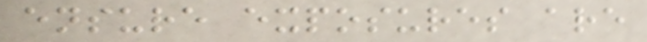ensure exposures are
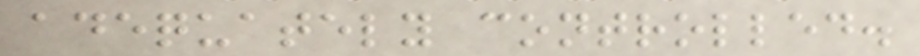adequately controlled.
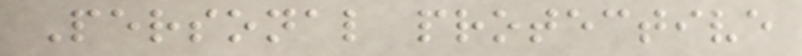Personal protective
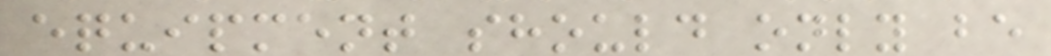equipment should only be
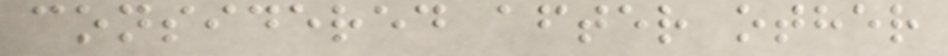considered after other
